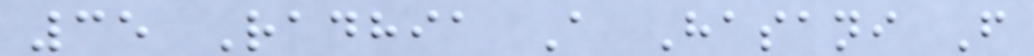35 Radhia A Hasani F
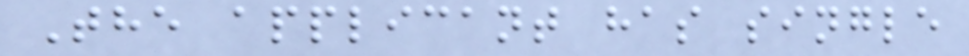The applicant has single
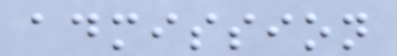admission
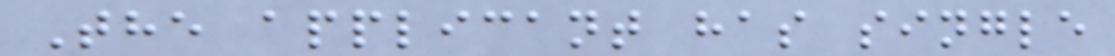The applicant has single
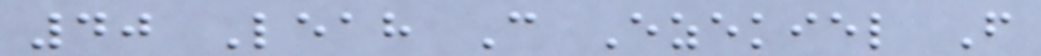40 Leah C Ezekiel F
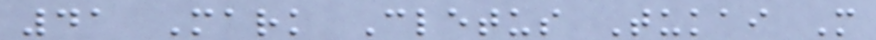41 Mark Cletus Tukai M
